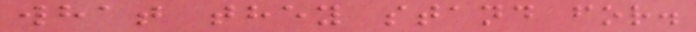what they stand for.
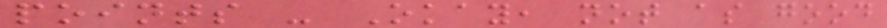points - Okay, not as good
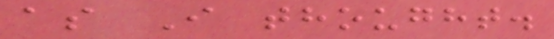as I thought.
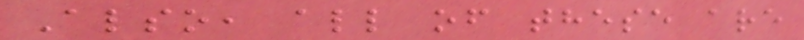Also, all of these are
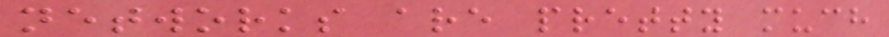networks are pretty much
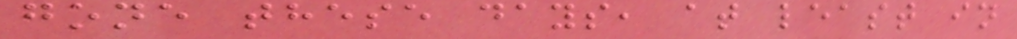gone these days, at least in
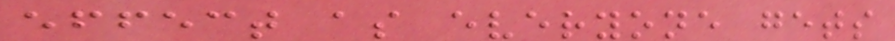effect as everyone gets
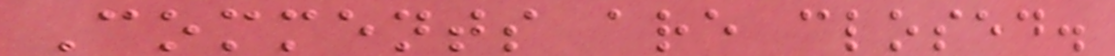Comments are closed.
